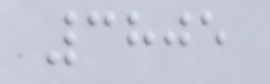3805
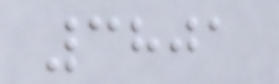3801
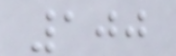100
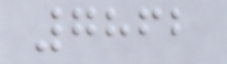7862
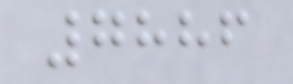7886
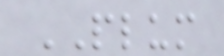PLUM
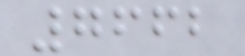7662
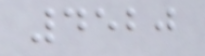4520
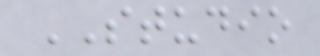STUDIO
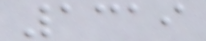1319
